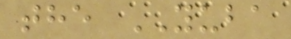the YUBA
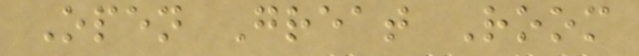Open Great Room
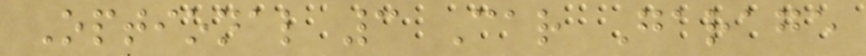Optional 3 Car Garage
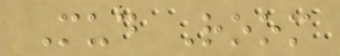Mud Room
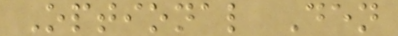Optional Den
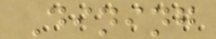Dining
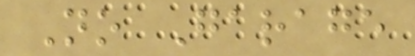No Garage
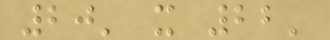20' x 22'
